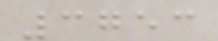3753
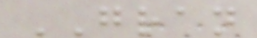GRAN
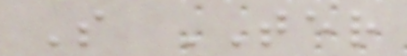S TER
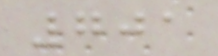701
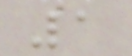1
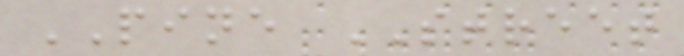PINE STREET
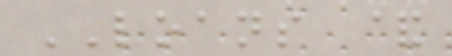LOANS &
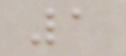1
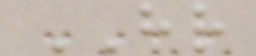HR
